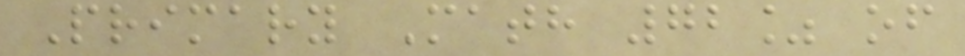Primary Math 72% of
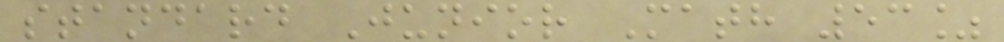standard Junior Math 53%
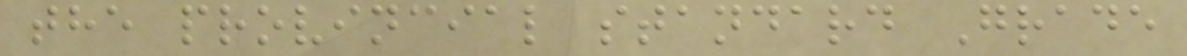the provincial standard Grade
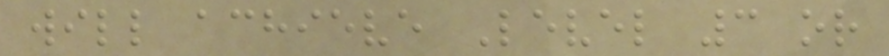will achieve Level 3 or
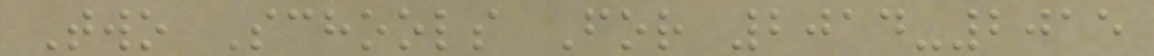Two Schools For 2014-2015
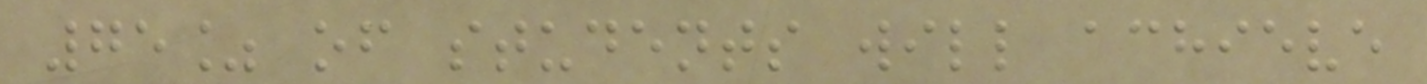75% of students will achieve
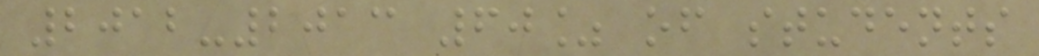2012-2013 60% of students
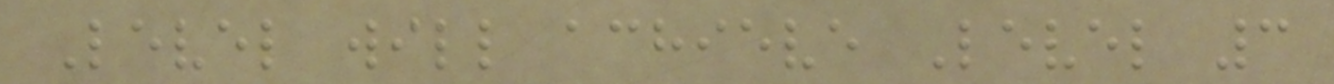Level will achieve Level 3
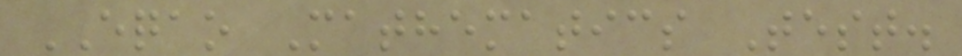EQAO Mathematics Test.
